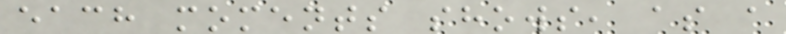each moments shows, as a
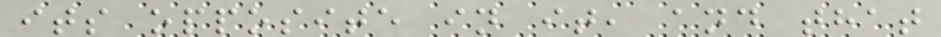its opposite in it, and that
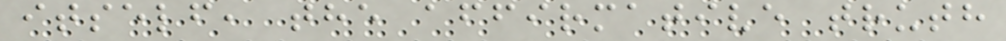itself, the affirmative truth
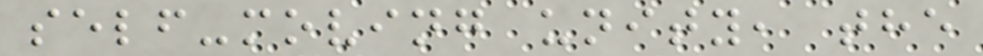self-moving unity, the
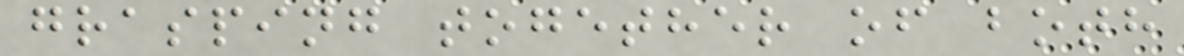grasping together of both
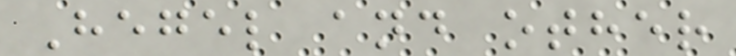Hegel and other
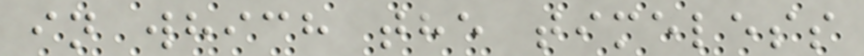in which the timeless
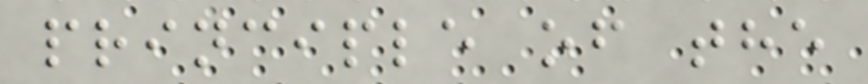principle of the
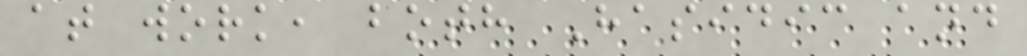at work, both Hasidic and
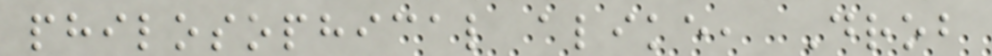philosophical alike, Drob
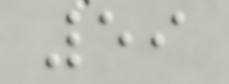59
